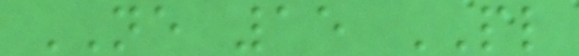NE 15 PL
